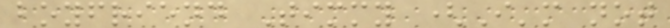boyfriend Timmy (I'm not
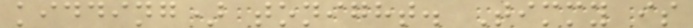kidding) tonight. Timmy is
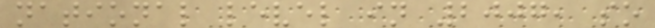national level in 2007, so
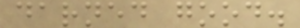darned good.
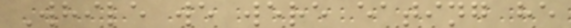While we were eating he
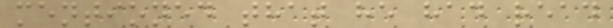mentioned that he had read
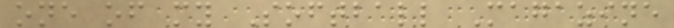one of my Softball Magazine
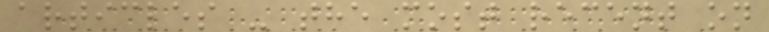articles - the most recent on
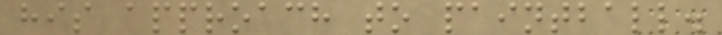his approach to paintball.
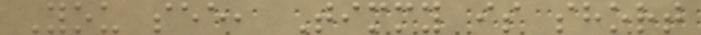You see, Timmy is short
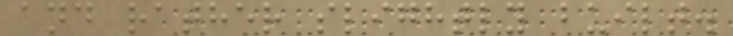and rather slightly built.
